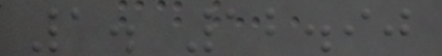1. 12.90
